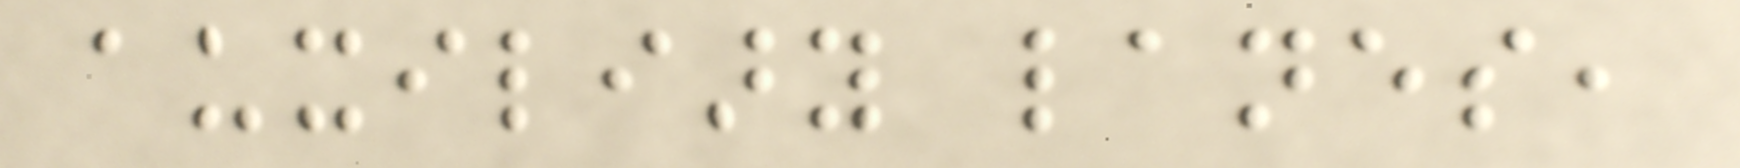auxiliary lanes,
